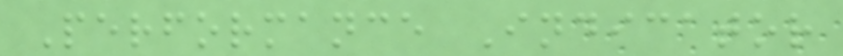Performance Indicator
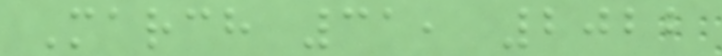March 31, 2022
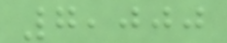7,000
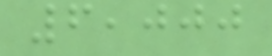6,000
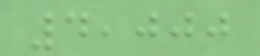4,000
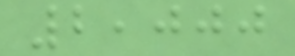2,000
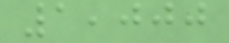1,000
